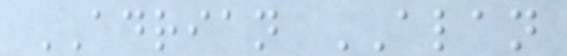ADRIAN ALAN
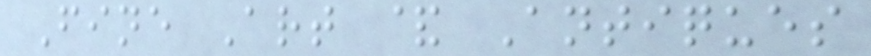Fine Art & Antiques
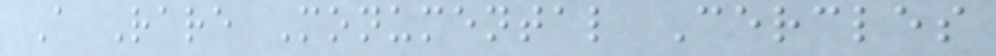A Rare Monumental Cercles
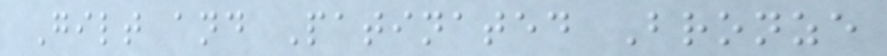Gilt and Patinated Bronze
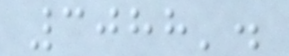3088'.
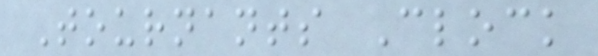Tournants Clock
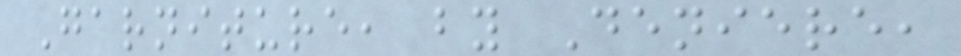Garniture, by Deniere,
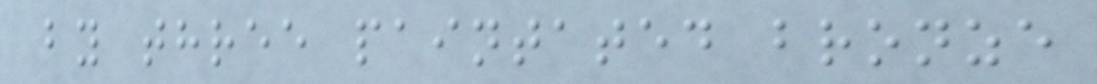by three paintated bronze
